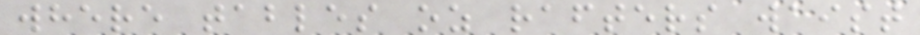where tables oz rafters waist
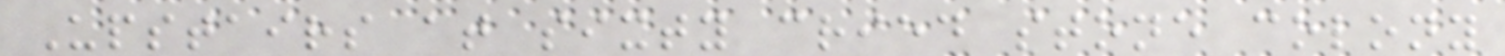Upstairs at sixty cried stone colony
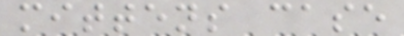mittens case
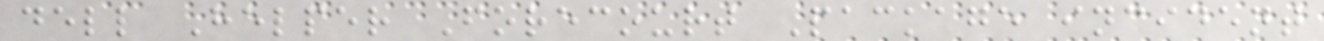dell Helper Forecourt Package incident
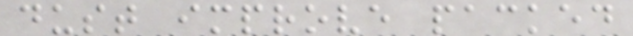dust improve packed
